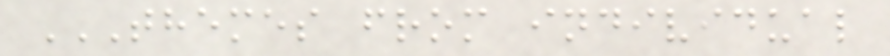THEMES FROM INDIVIDUAL
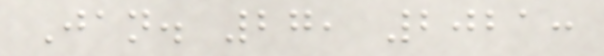Jan. 27, 2021:
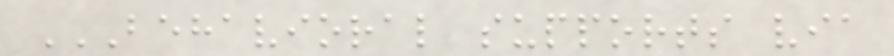BEHAVIORAL SUPPORTS VIA
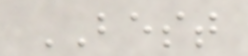BEST
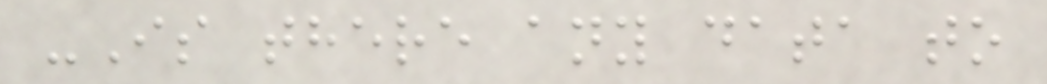-Is there any data to
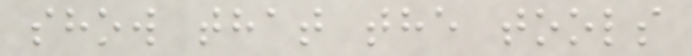show that the tools
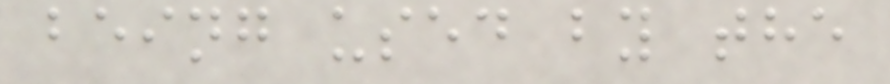being used by the
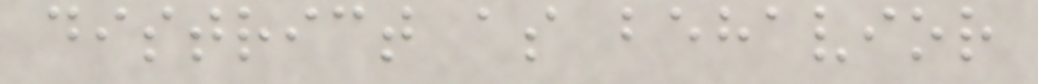district as behavior
